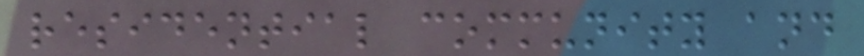residential community and
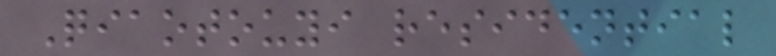Qiaotouyi residential
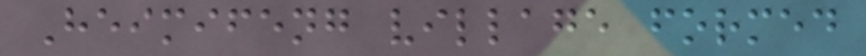Heimifeng village formed
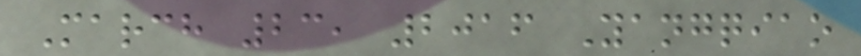March 23, 2016 Yangqiao
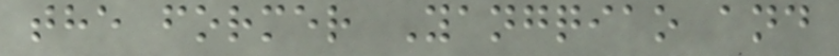the former Yangqiao and
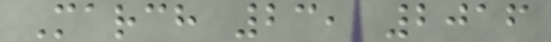March 23, 2016
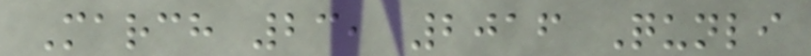March 23, 2016 Qunli
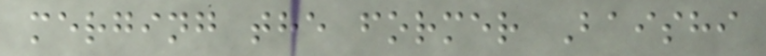merging the former Baishi
